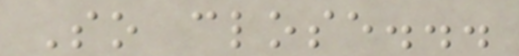So close...
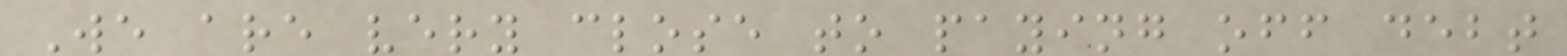We are very close to paying off debt
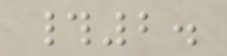#2.
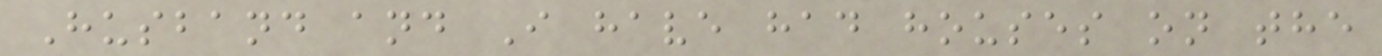Husband and I have had houses on the
